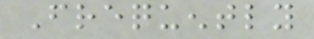Frequently
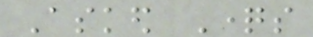Asked Questions
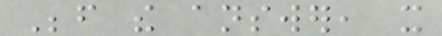Before the answer, it
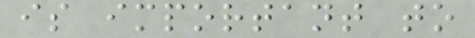is important to
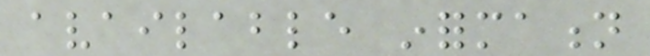available information
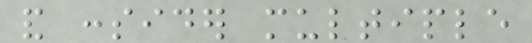and consider multiple
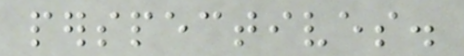perspectives.
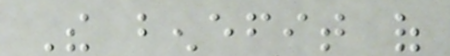The benefit of
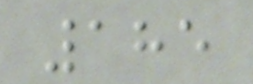185
